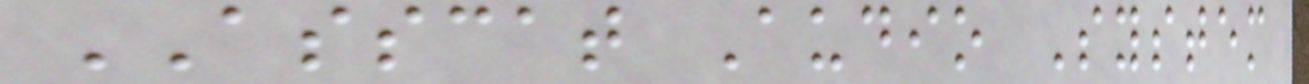ASSCAT Audio System
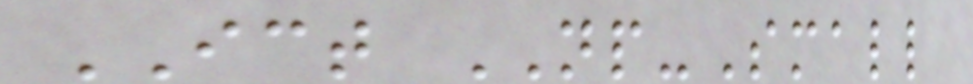ICT NP-Small
